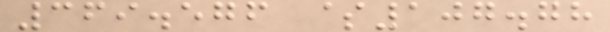369.576 $107.78
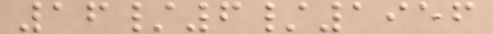16/6/1956
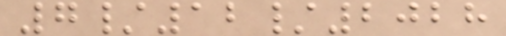7/12/2028
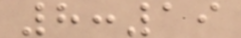8:19
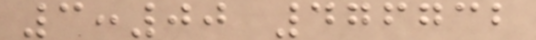3:00 476732
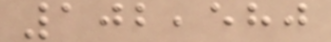102,580
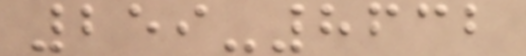259-8632
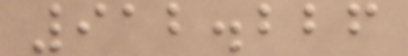912.226
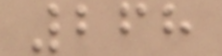268
